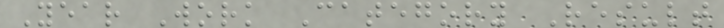Year Work Category Result
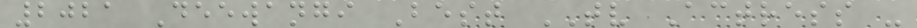2021 Deewangi Best TV Actress -
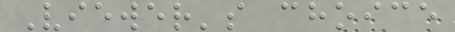Viewer's choice
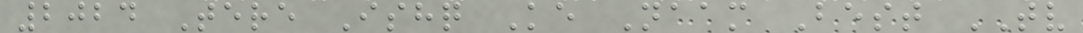2024 Tere Ishq Ke Naam Best TV
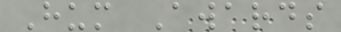Hum Awards
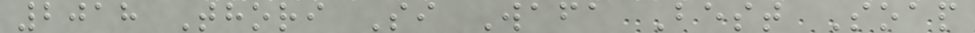2018 Thori Si Wafa Best Soap
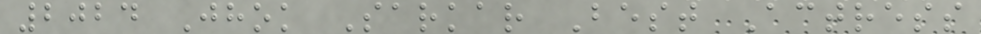2024 Jhok Sarkar Best Actress
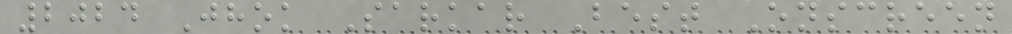2024 Jhok Sarkar Best Onscreen
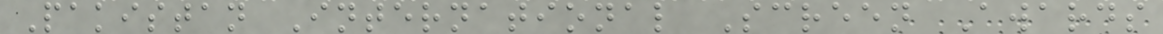Pakistan International Screen Awards
